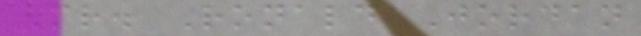Mr. Ronald Jordan
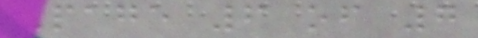Page 6 of 7
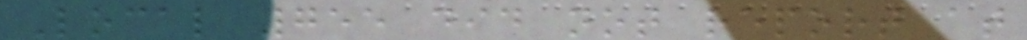Local 755 did not report at
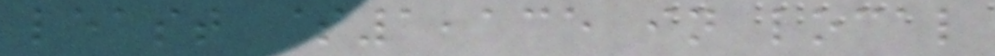least $1,135 in local
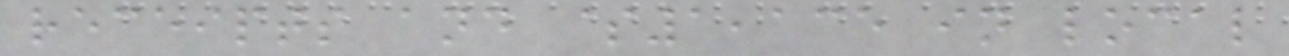receipts and $1,135 in local
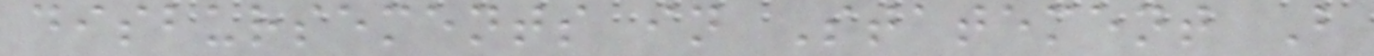disbursements in Statement B
